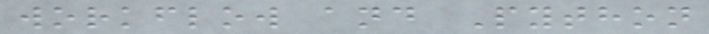workflow and Python
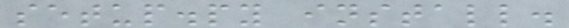setup.py install.
